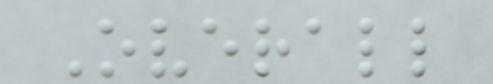Overall
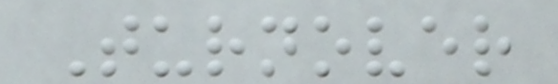Turnover
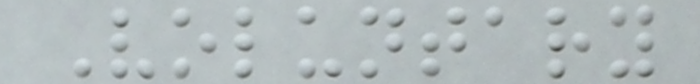Voluntary
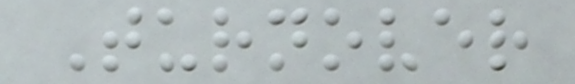Turnover
